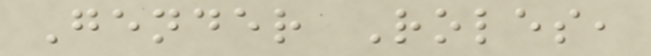Gender Roles,
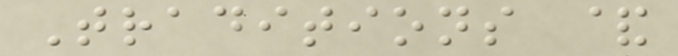Traditions &
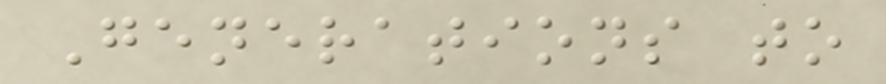Generations to
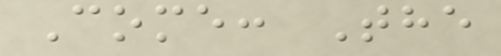Come: The
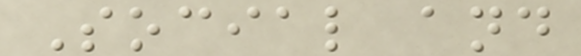Social and
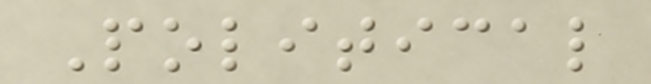Political
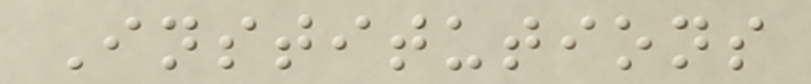Institutions
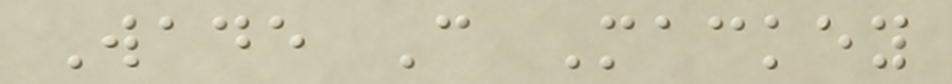Wade C Mackey
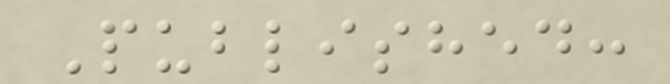Published:
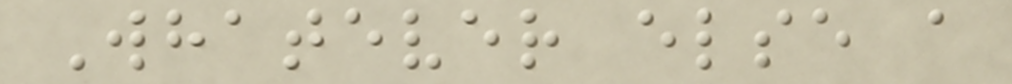Whatever else a
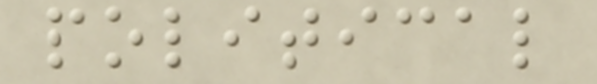political
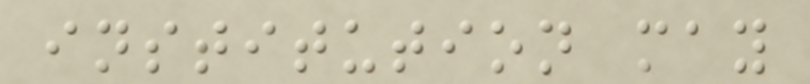institution may
